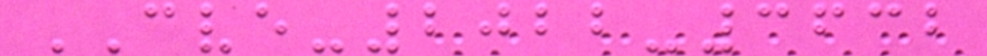CVE-2022-3632
